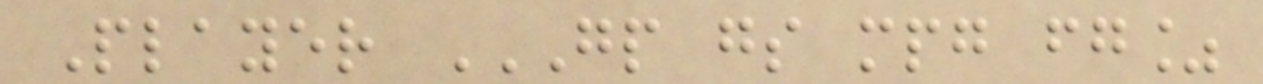Player GP GS MPG FG%
